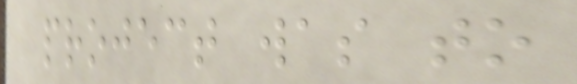project was to
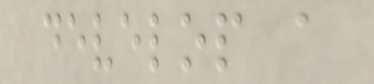develop a
